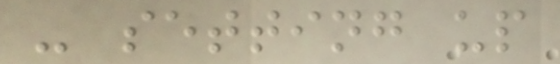- setting up
